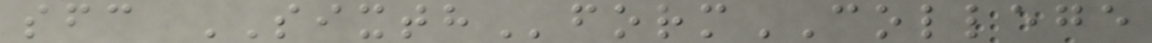sfc SIXTHformCOLLEGE
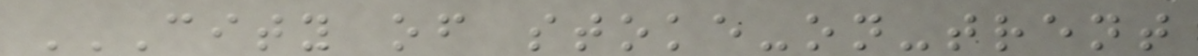CITY OF STOKE-ON-TRENT
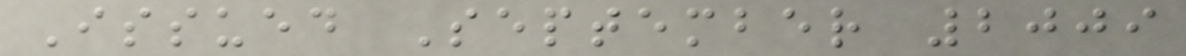Issued September 2009
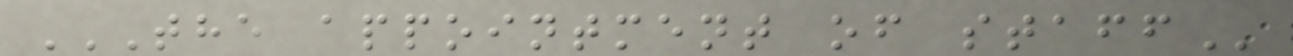THE APPOINTMENT OF STAFF
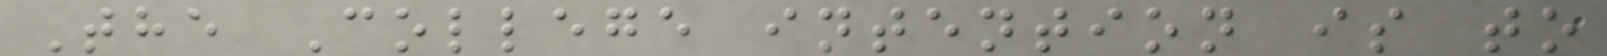The College intention is to
